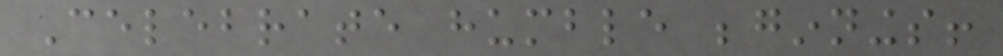Celebrate humble beginnings!
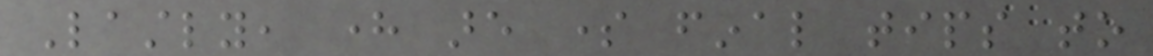Lastly, here are some final tips to
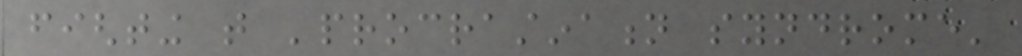fighting that 'procrastination syndrome'
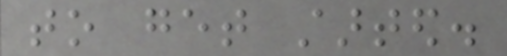to get started.
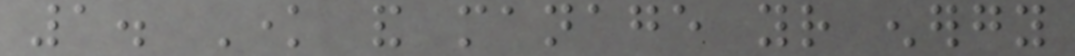1. Know and manage your energy
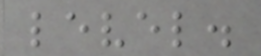level.
